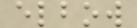elbow
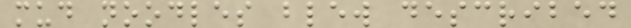mud noodles blew described
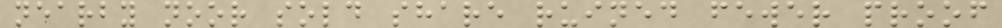nearby noor sold share ruined fewer proof
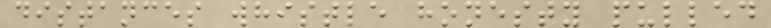distances whistle honesty pulled
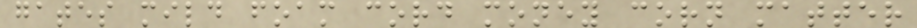gates mild foam cord money corn matter
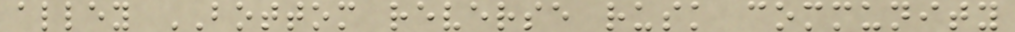alley BOTTOM reverse rusk community
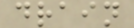drain
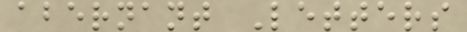abernant Letters
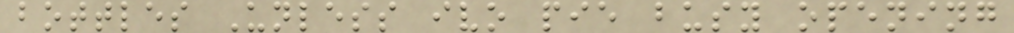bottles Unless ivo pie busy opening
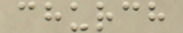church
